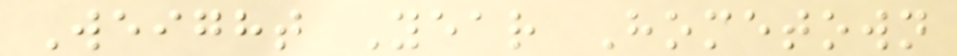Weight Year Hometown
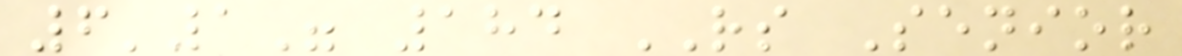6'1" 184 RS Senior
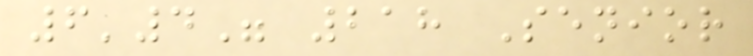6'4" 218 Senior
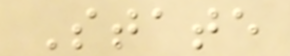State
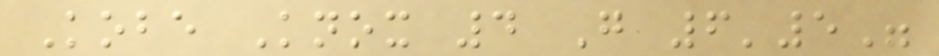Kobe Knox 4 G 6'5"
